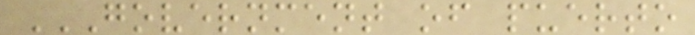GOVERNMENT OF PUERTO
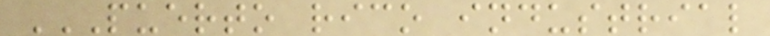PUERTO RICO INDUSTRIAL
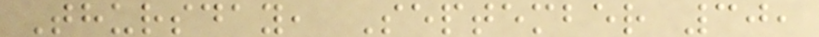Thursday, September 30,
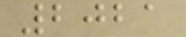2021
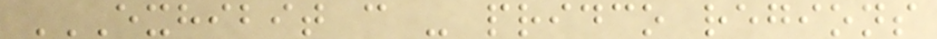EXHIBIT C - PRIDCO REGIONS
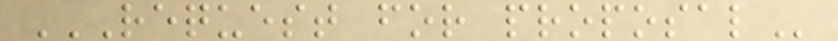REQUEST FOR PROPOSAL
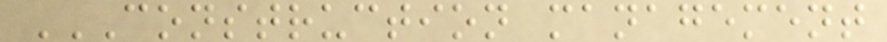CONSTRUCTION MANAGEMENT
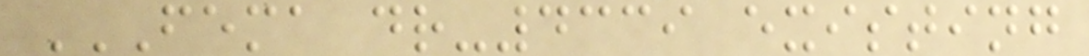FEMA DR-4339 EXISTING
